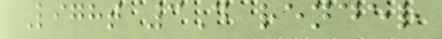Light 3D render
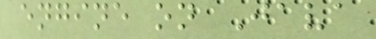engine on Java
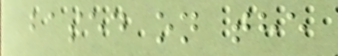based on the
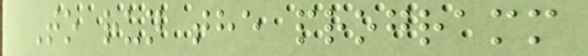To run the programm
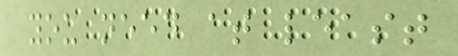you need at least
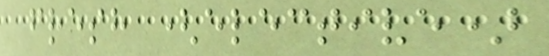fresh (elective)
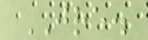JRE.
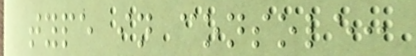type in console:
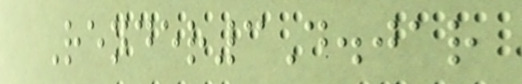Render3D.jar
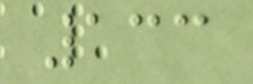133
